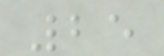25
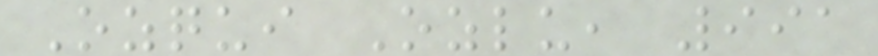Ozqui Ozlu, 991
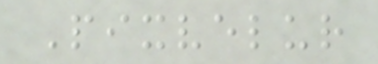Pixvelur
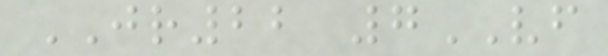JR22 7VF
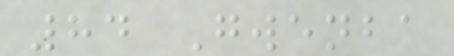84 Gwenba
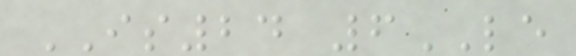IS24 6LE
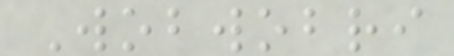Wobwobri
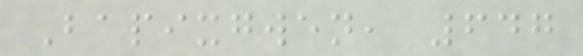Bapixgwen, 647
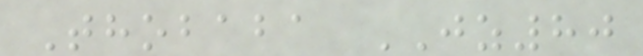Thobaba JZ80
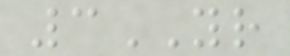3YR
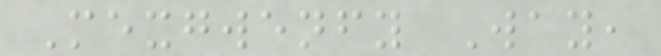Mexgwenfy Way,
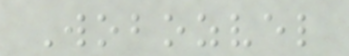Wobozvel
